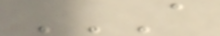A
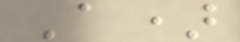A)
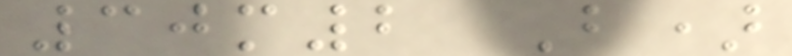30m2 B)
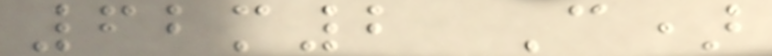62m2 C)
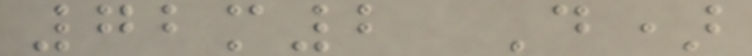72m2 D)
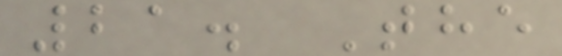21. The
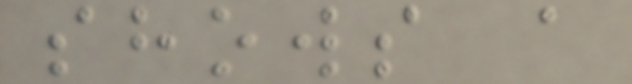shows a
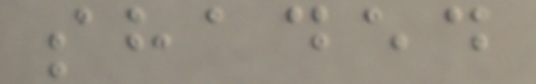shaded
